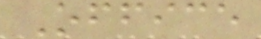Office
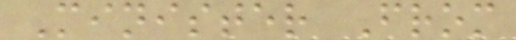Minister From
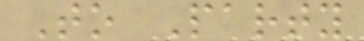To Party
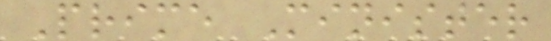Prime Minister
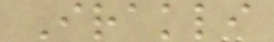Irakli
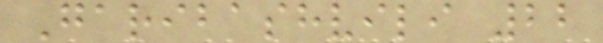Garibashvili 22
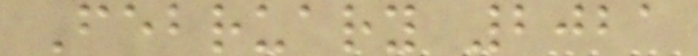February 2021
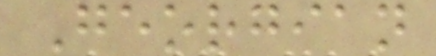Georgian
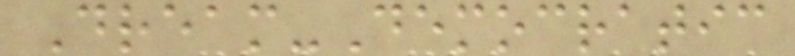Dream-Democratic
